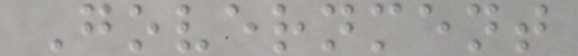Government
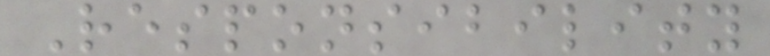Responsibility
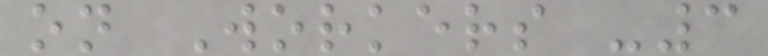on Workers -3
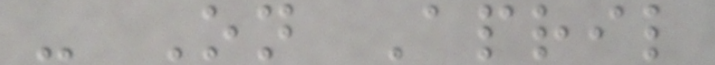- On April
